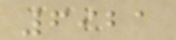6921
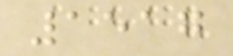1517
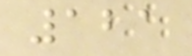121
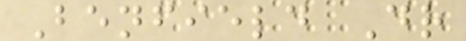Benfield Dr
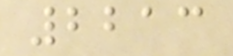2213
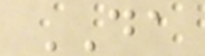DA
